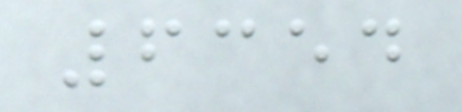6354
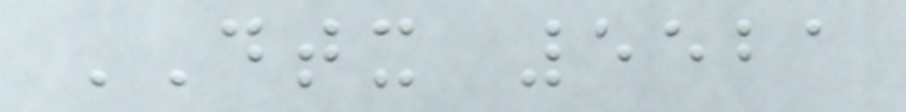DTX 5521
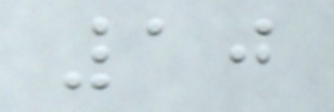10
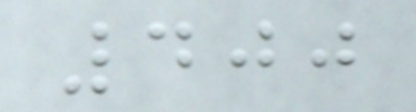400
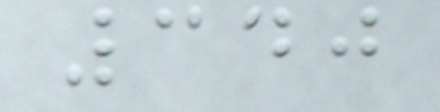340
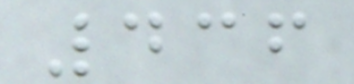436
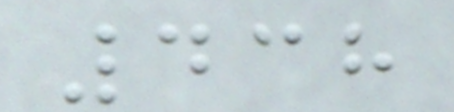438
